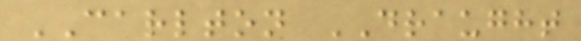CARLTON DRAUGHT
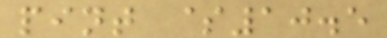pint $10.5
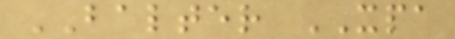BALTER XPA
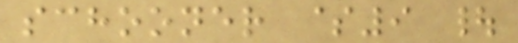schooner $9 |
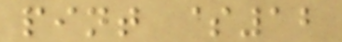pint $12
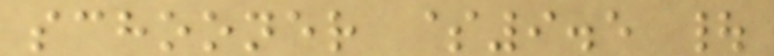schooner $9.5 |
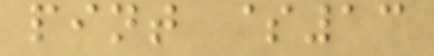pint $13
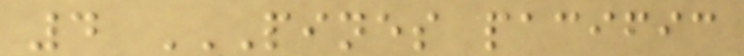4 PINES PACIFIC
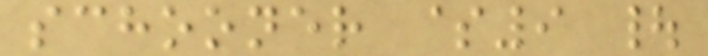schooner $9 |
